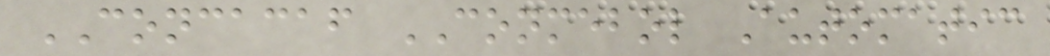CONCACAF CONMEBOL Automatic
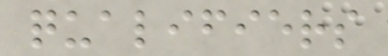qualifiers
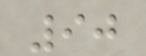90
